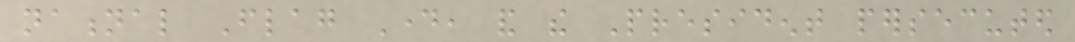national Flag Day, and the President persecuted
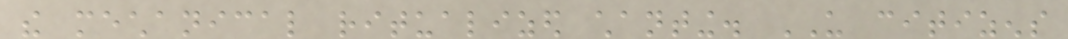the mechanical ritualized chanting. US citizens
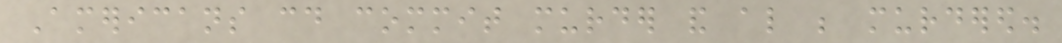Americans could commit murder and also be murdered.
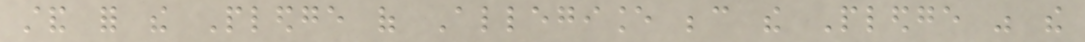stand for the Pledge of Allegiance because the Pledge was the
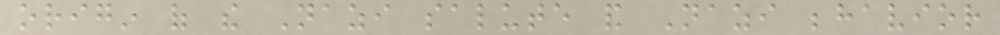origin of the Nazi salute and Nazi behavior
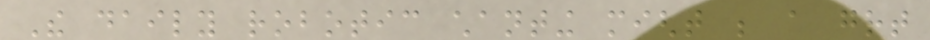The daily robotic chanting might be a great
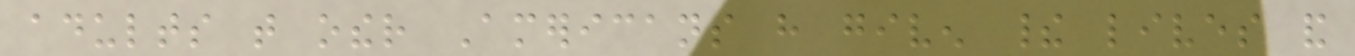adults that other Americans have given their lives and
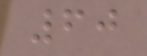60
